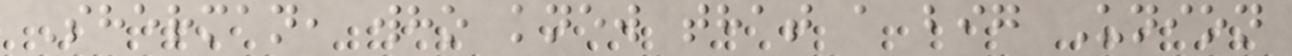Sherman, who knew that a big Union
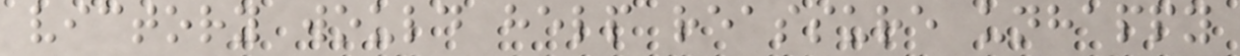victory would help reassure unhappy
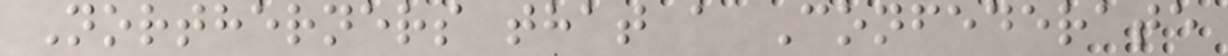Northerners that a Confederate
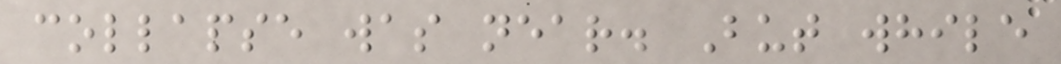collapse was near. But while
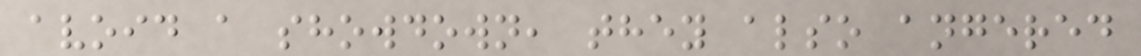avoid a showdown, they also angered
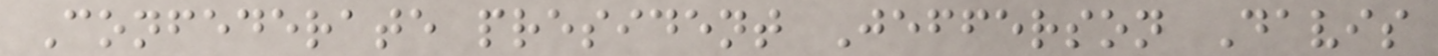Confederate president Jefferson Davis
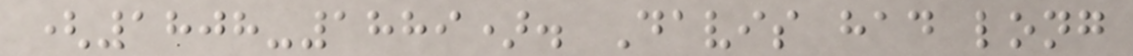(1808-1889). Davis had long
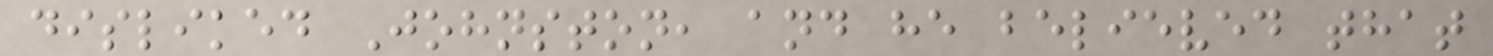disliked Johnston, and he believed that
